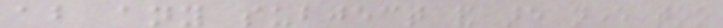about any subject and are never too
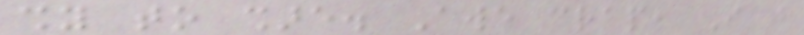shy to share. Awe crap, I just
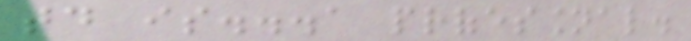today is...a professional.
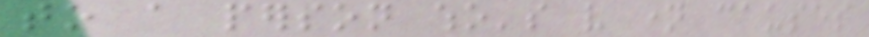to a person who's very name causes
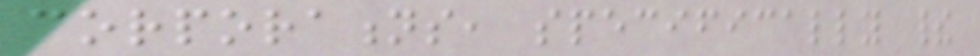corporations, specifically their
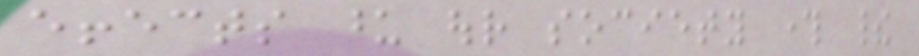effects upon our society through their
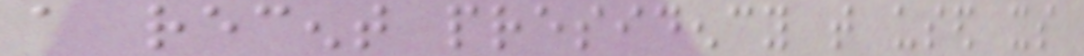a recent presidency that used its
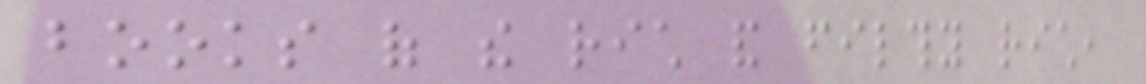books of the rich and filthy rich,
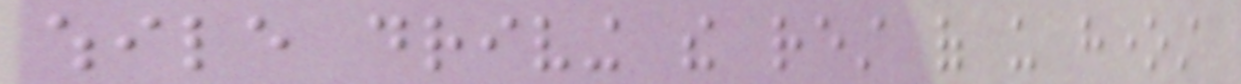while driving the rest of us honest
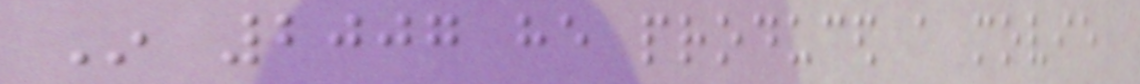In 2007 he produced a movie
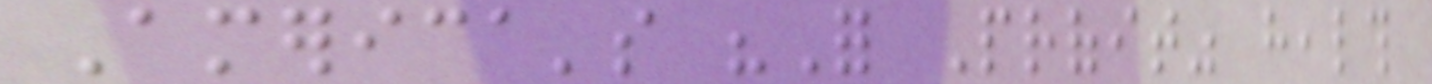America's "For Profit" health
